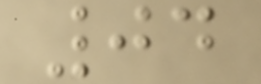04
